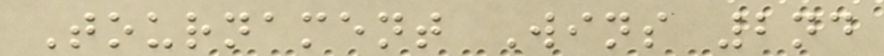Tournament Wins 2nd
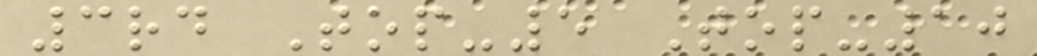3rd Top-5 Top-10
